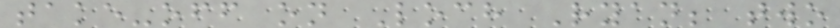take-off on Loch Ryan; two
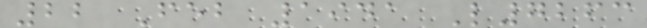22 Feb 1941 L7263
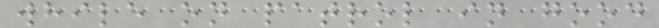while on patrol in good
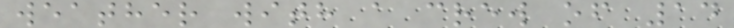weather with a crew of 14
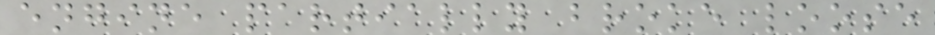engine partially broke loose
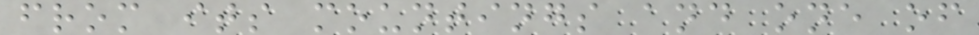from its mountings and one of
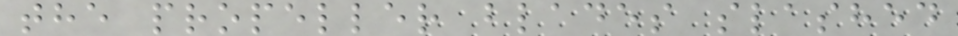the propeller blades slashed
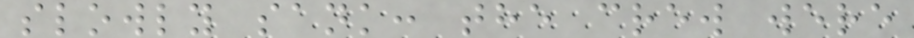slowly sank: the crew were
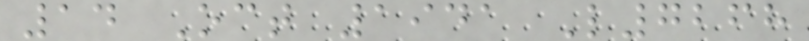14 Oct 1941 L7268
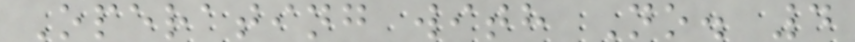Operating with No. 4
